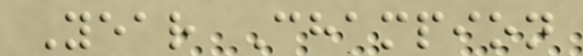Year Champion
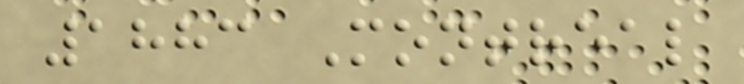1883 Montreal
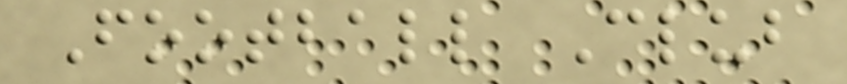Football Club
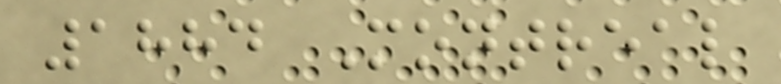1884 Montreal
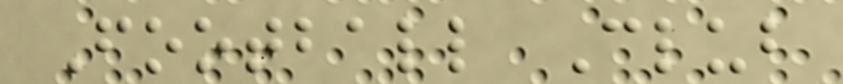Football Club
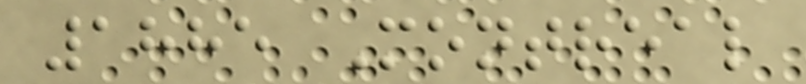1885 Montreal
